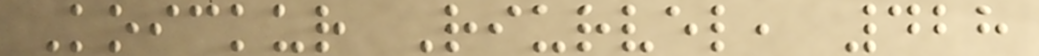Koickur Riurvel, 428
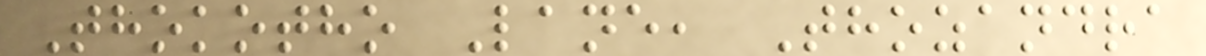Thokotho Lane, Thozandra
